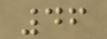46
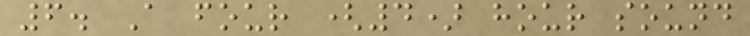6. A four (4) hour sound
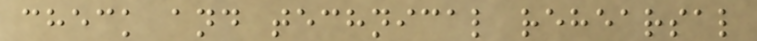check and technical rehearsal
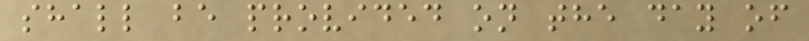shall be provided on the day of
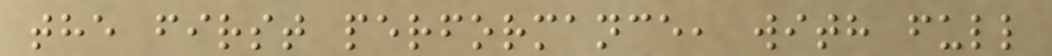the first performance, with full
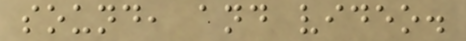sound, and video.
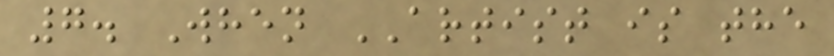7. When ARTIST is the
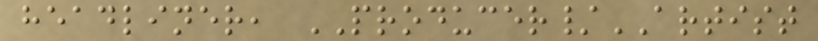headliner, PRODUCER/ARTIST
